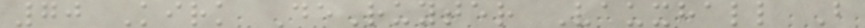70 Kirk DeRuyter Vauxhall B
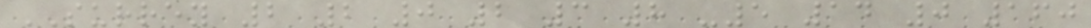SURREY 2 2 0 2 3 8 -5 14 0 160
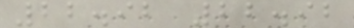22.92 22.92
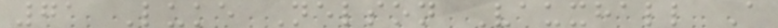71 Luke Nelson Vauxhall A
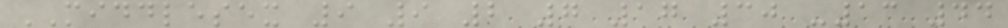MIDDLESEX 9 9 2 7 17 30 -13 44
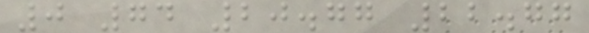0 74 20.77 22.77
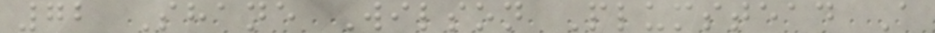72 Shane Wilson Plumstead A
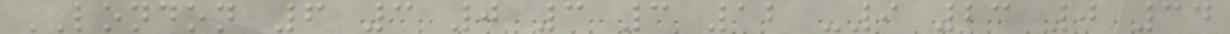LONDON 6 3 0 3 3 12 -9 23 0 34
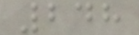248
